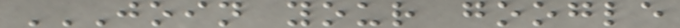JOIN YOUR GOOGLE
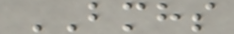BMHS
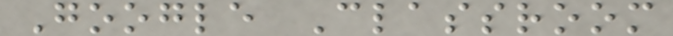Google Classroom
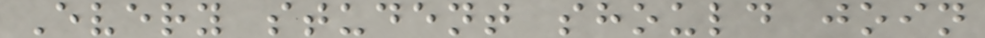Every student should join
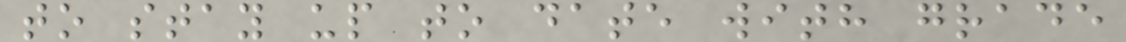to stay up to date with grade
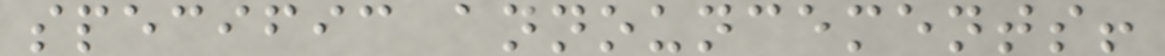specific announcements!
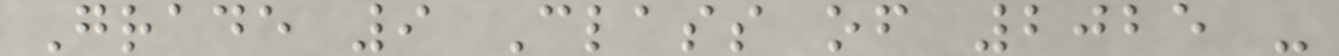Grade 9 Class of 2025 -
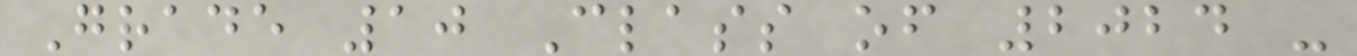Grade 10 Class of 2024 -
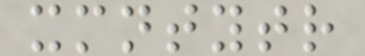xmntytr
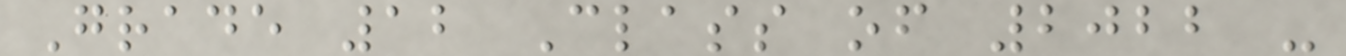Grade 12 Class of 2022 -
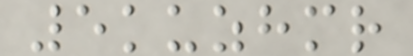5kuzhmr
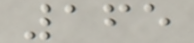165
